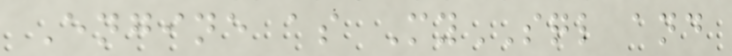Engine as MySQL and
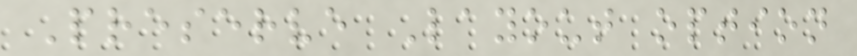Preserve Layout option
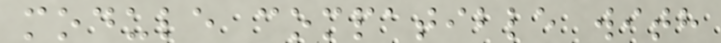module compatible with
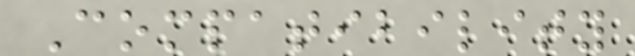Compatibility
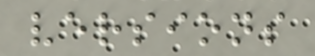versions
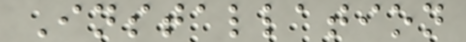Installation
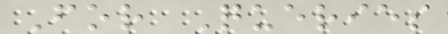For Queries
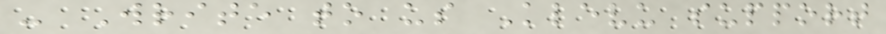- Write to us Klevu support
